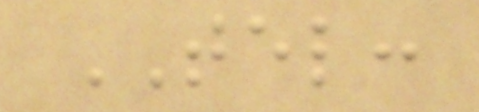TEL:
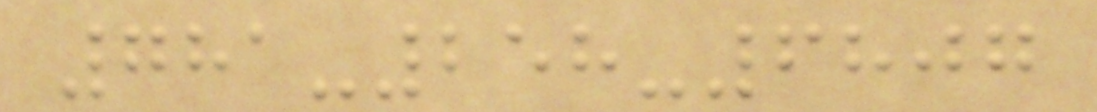781-258-6807
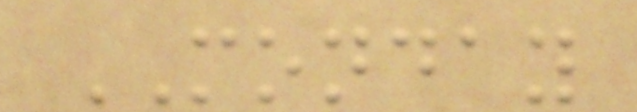MONDAY
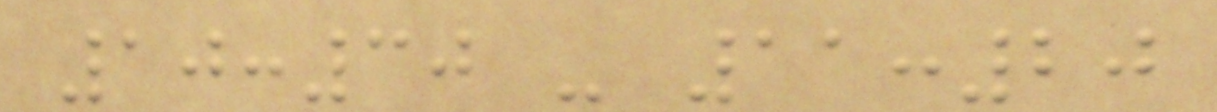10:30 - 11:20
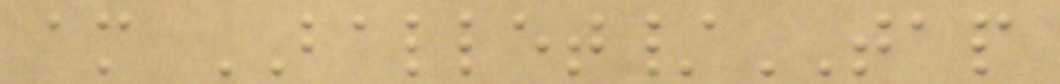am BALLET/TAP
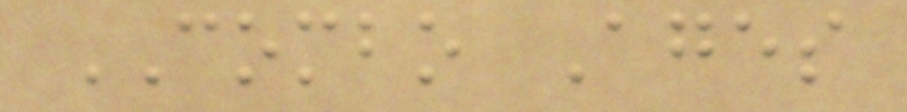COMBO Ages
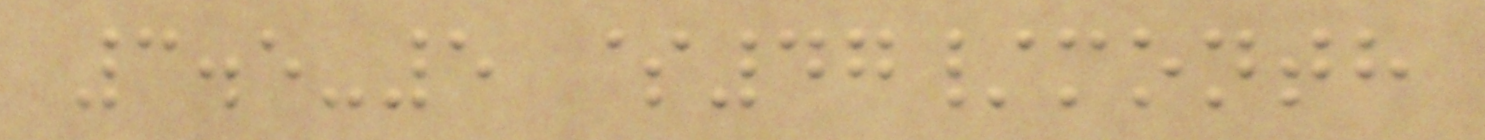3.5-5 $47/month
